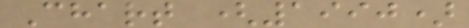Chart (1990)
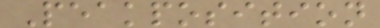Peakposition
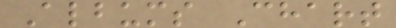Albums Chart
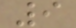9
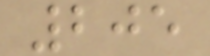205
